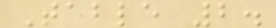Table 2.
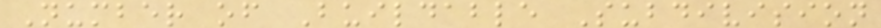Number of Buildable Subdivision
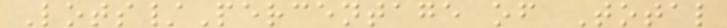Lots/Percentage of Total
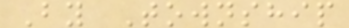By Township
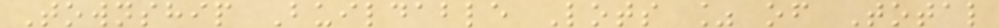Township Buildable Lots % of Total
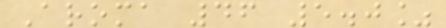Aroma 46 5.0%
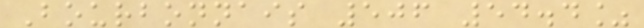Bourbonnais 506 54.4%
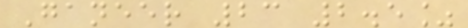Ganeer 23 2.5%
